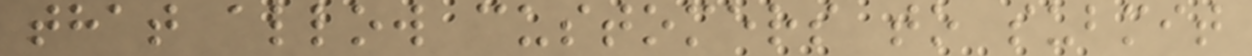that allow customers to submit
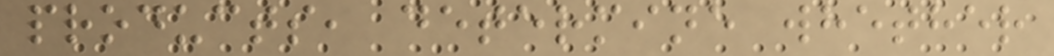products, determine whether
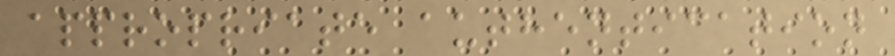appropriate authentication
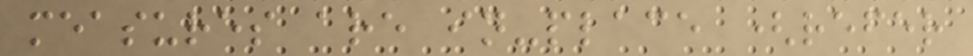measures are in-place (refer
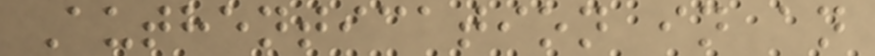Authentication in an
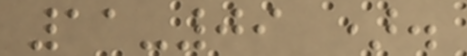11-09 ).
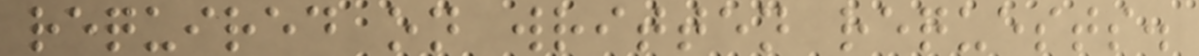required on written requests.
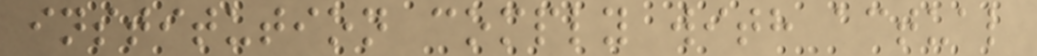institution comply with actual
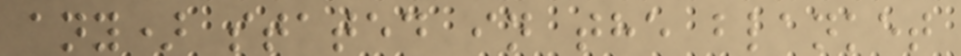any) stated in the blanket
